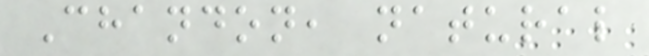Chandon, natural
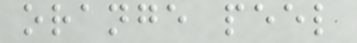orange peel
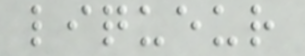liqueur
